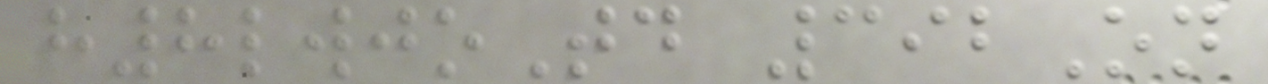h8lwjoTd 392On
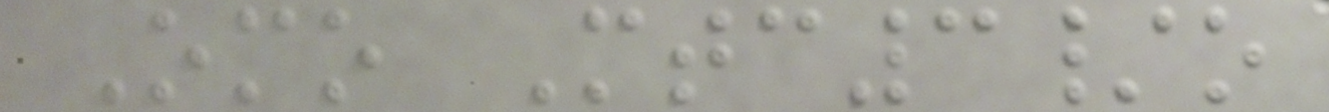Omo Mtc3/o
